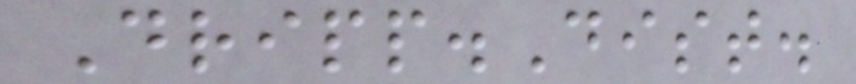Dripp.Dist.
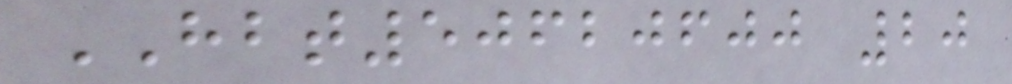HBT50620600 20
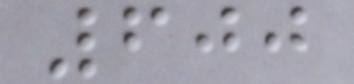600
